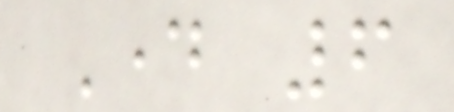Day 6
